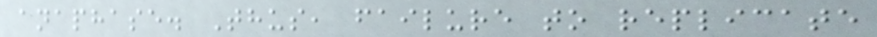anaphase. Thus, failure to replicate
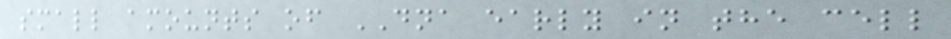small amounts of DNA early in the cell
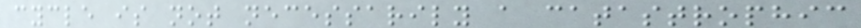cycle is not necessarily a catastrophic
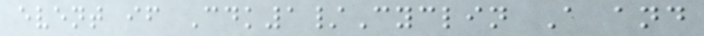event if Cdk1/Cyclin A and
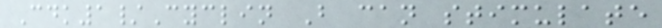Cdk1/Cyclin B can stimulate
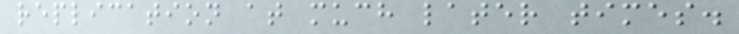replication at much later times.
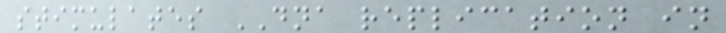stimulates DNA replication in
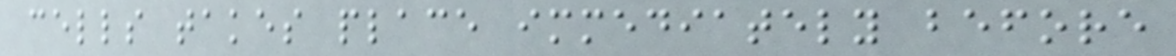cells takes place immediately before
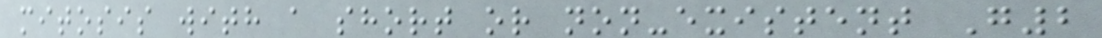mitosis with a short or non-existent G2
